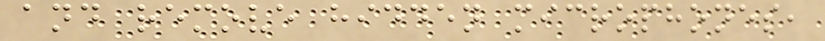and remove hidden microphones,
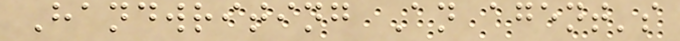Handwriting An agent's
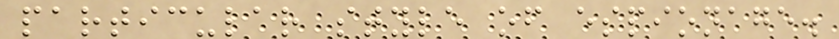particular style of espionage.
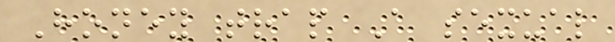Honey trap A sexual
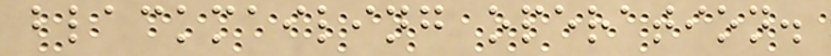blackmailing operation.
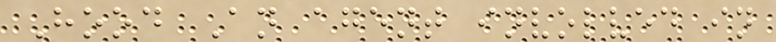Hood An agent involved in
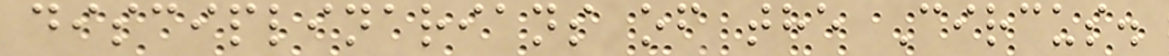disciplinarians of the Circus.
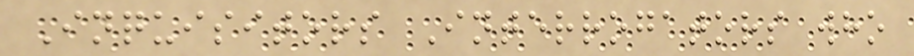Inquisitors Interrogators who
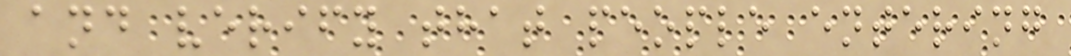and verify that people entering
